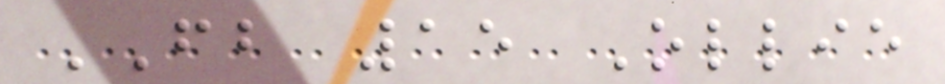FB 15 Ollie
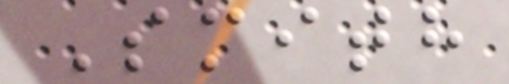Smith
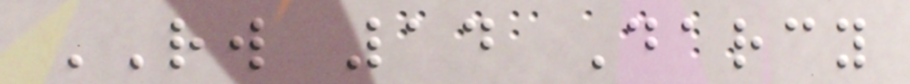RW 14 Darcy
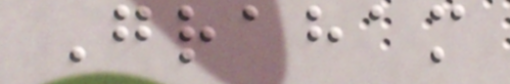Graham
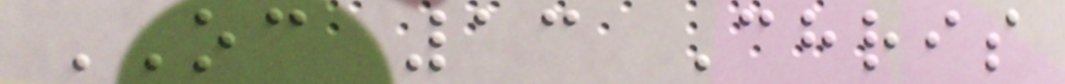OC 13 Chris
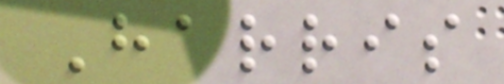Harris
